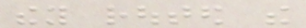they routed the
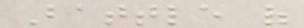Battle of
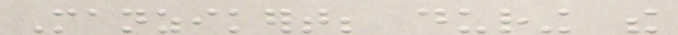Manzikert; during the
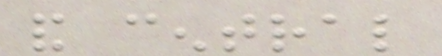and central
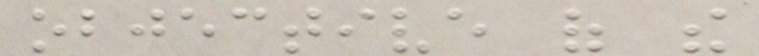objective of the
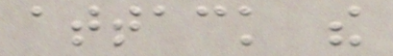attack the
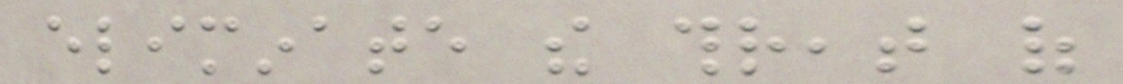eliminate the threat of
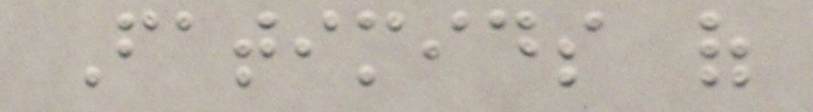Fatimids of
